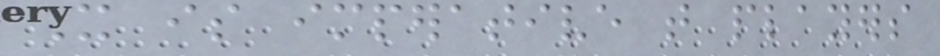It is imperative that players
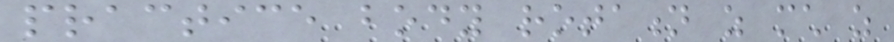practice body rotation as much as
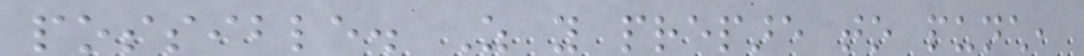possible. As you prepare to punch,
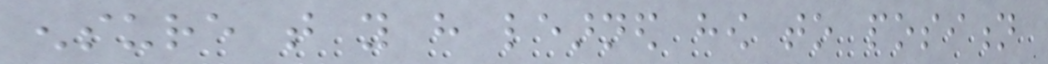ensure that you have learned how to position
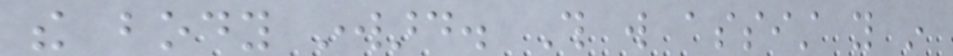the body inward. This will assist you in
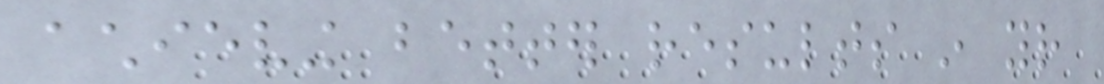achieving better results in your
